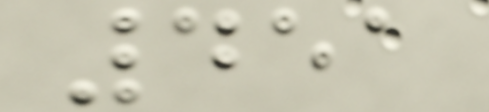451
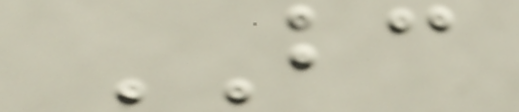BC
